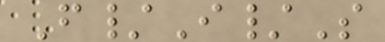F/I/S
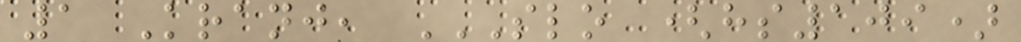1 Kranj, SLO (HS109)
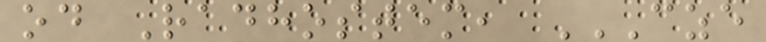od Radhostem, CZE
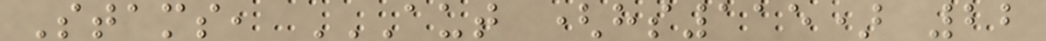Stams, AUT (HS115) 22
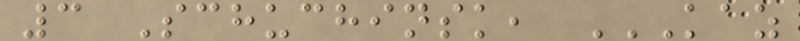3 Schuchinsk, KAZ
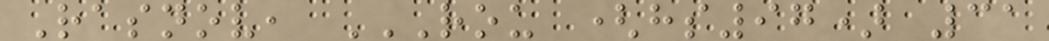Rasnov, ROU (HS97) 31
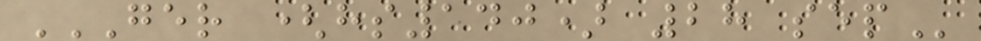GER (HS140) 28 SEP
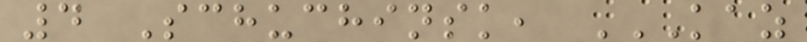4 Schuchinsk, KAZ
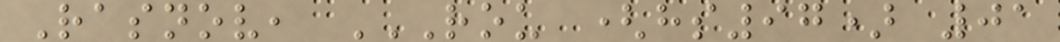Rasnov, ROU (HS97) 01
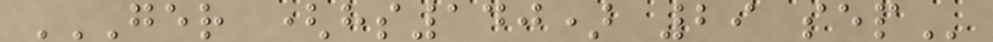GER (HS140) 29 SEP
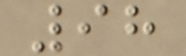98
